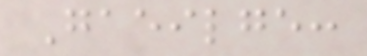Gaeilge:
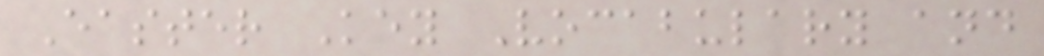Easter Key Vocabulary and
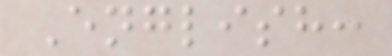English:
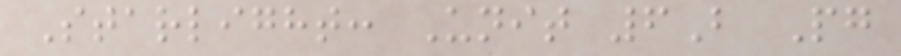Starlight: Unit 6B Pg
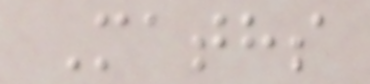Maths
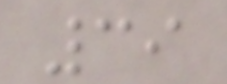39
